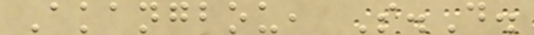Akangbou, S.D.
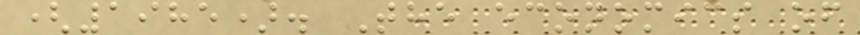(1985). The economics of
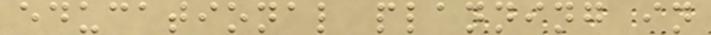educational planning in
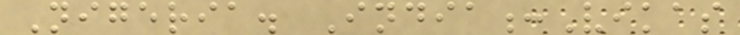Nigeria. India:Vikas
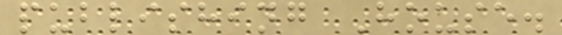publishing House.
